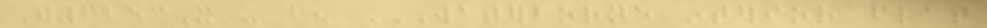W6253X - ben WATERBORNE INTERIOR FLAT
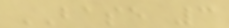BASE 3
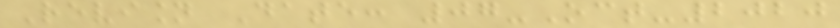Revision Date: 07-Oct-2020
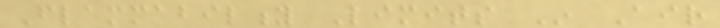Flammability Limits In Air
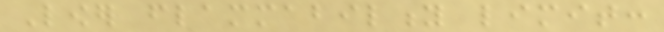Lower flammability limit:
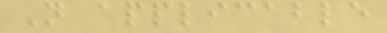Not applicable
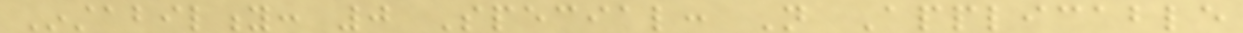Instability: 0 Special: Not Applicable
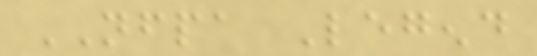NFPA Legend
